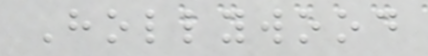Hollywood
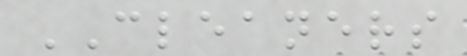CLEANERS
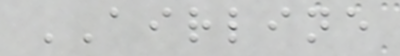AIRLINE
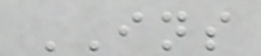INS
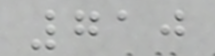710
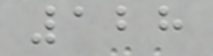128
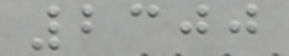2300
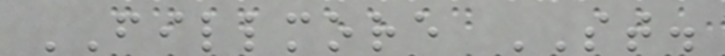FILLMORE ST.
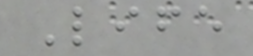Life
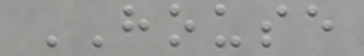HOUSE
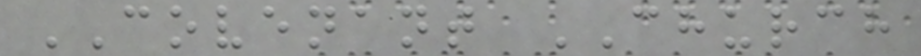COVENANT CHURCH
